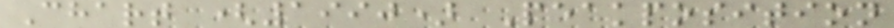Chart (1990) Peakposition
